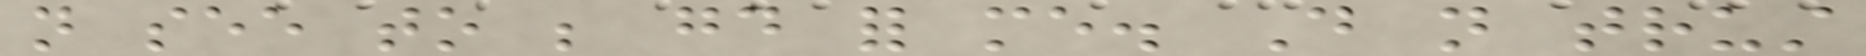not see to be good for me. Do not trust
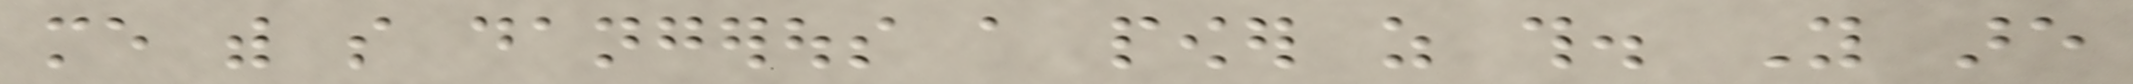me with so dangerous a power as this. You are
